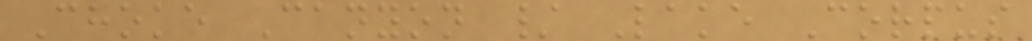Choke Canyon / Lake Corpus
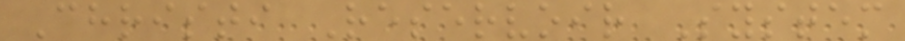Christi Reservoir System
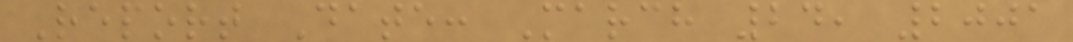Report Date: March 24, 2001
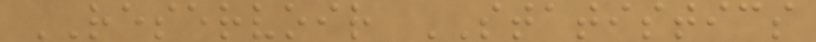RESERVOIR STATISTICS
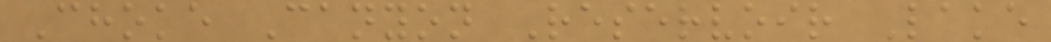Choke Canyon Reservoir Lake
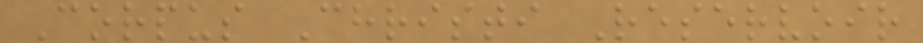Corpus Christi Reservoir
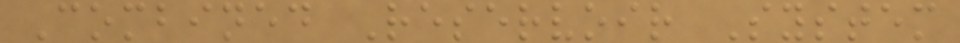Combined Reservoir System
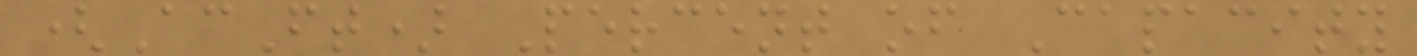(AcFt) Percent of Capacity
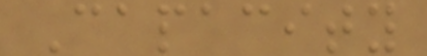Capacity
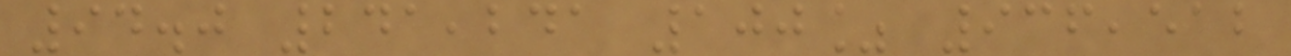94.0 241,241 100% 936,512
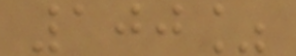100%
